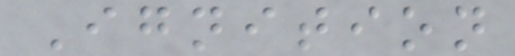Ignition
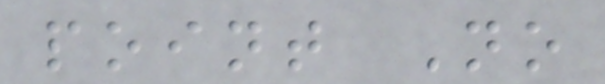point No
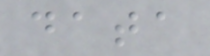data
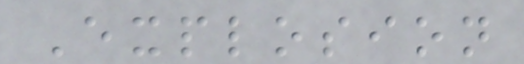Explosion
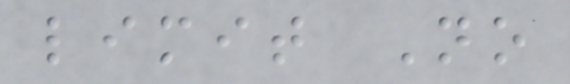limit No
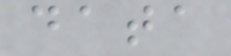data
